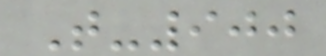T-900
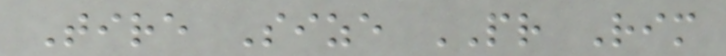Tire Size PR Rim
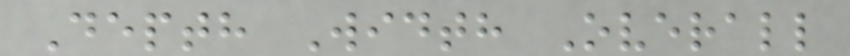Depth Width Overall
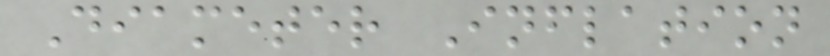Diameter Inflation
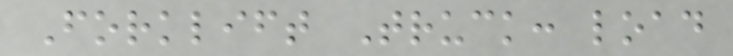Forklift Truck: load
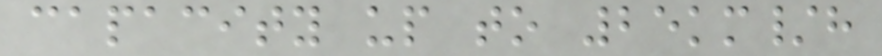capacity up to 25km/h
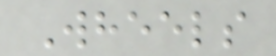Wheels
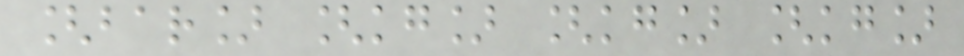[bar] [kg] [kg] [kg]
